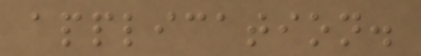application.
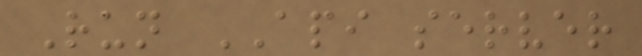Run API server
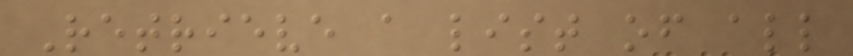Retrieve a list of all
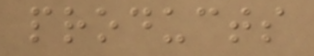products
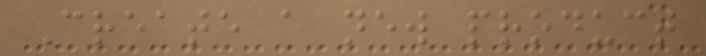Create a new product
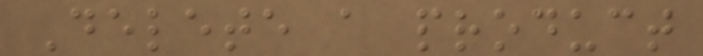Delete a product
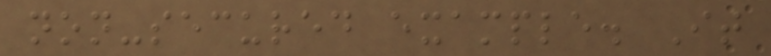non-secured example. It
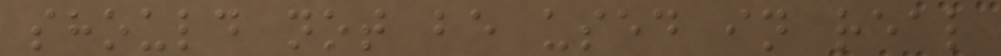should not be used in real
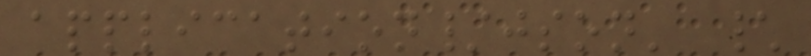application/json' \
